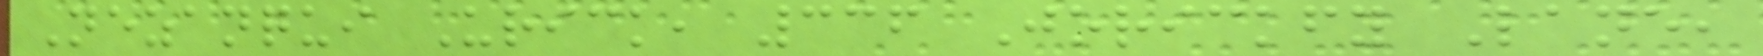Nezanqui Urick, 336 Jorickfy Lane,
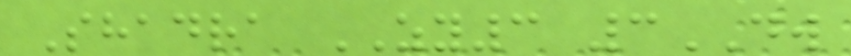Shadra ZY3 3DW
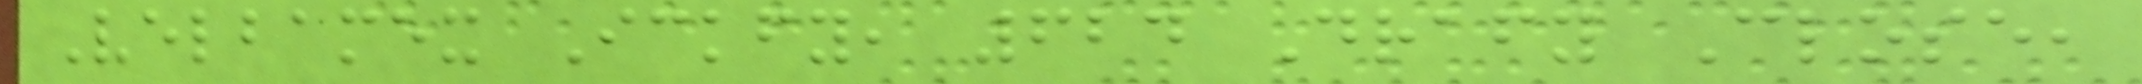Velbamex Ickfy, 624 Drafy Close,
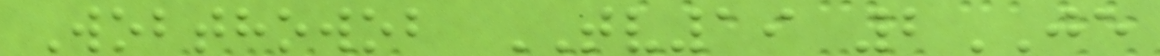Wobthowob TV19 2JE
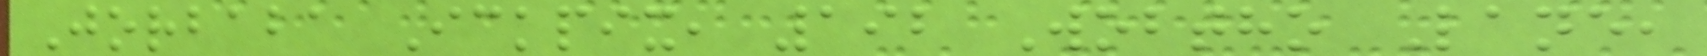Jorbaba Ickpix, 192 Wobtho Lane,
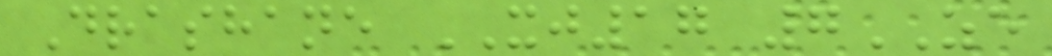Drashane XJ17 7ZE
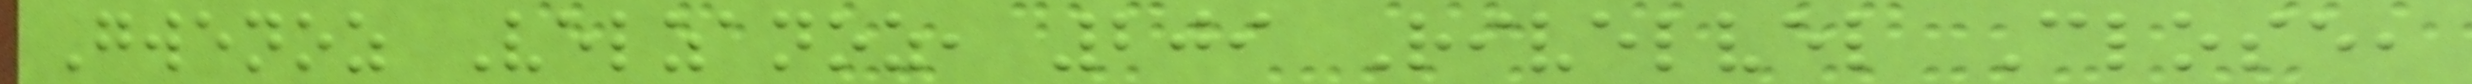Gwenoz Velzanoz, 209 Rivelvel Close,
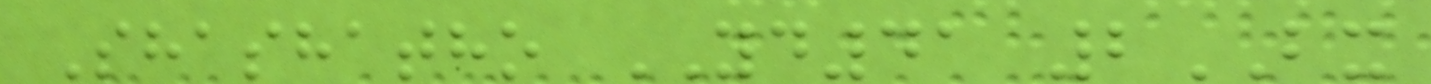Shashatho YD41 2BX
